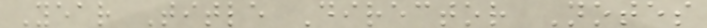Year Title Director Notes
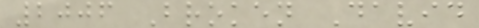2006 Broken David
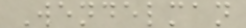Wendelman
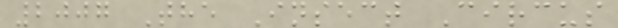2007 The Insect Circus
